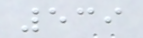539
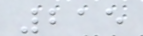215
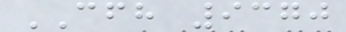CFH 9370
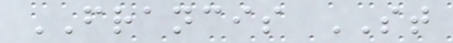FRANCIS ST
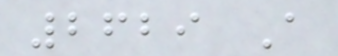2629 A
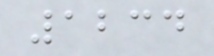1234
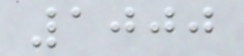1000
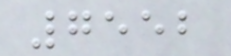7552
